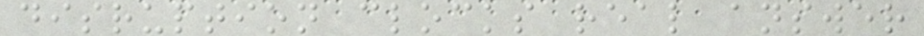disruption clocks real answer
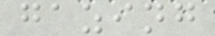gazing
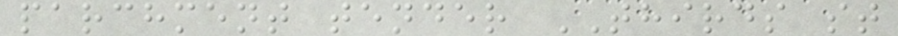parchment tender THIRDS st
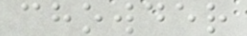chowder
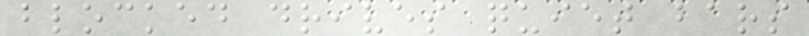blocked drives quiet bars
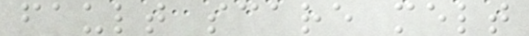fault scare melt
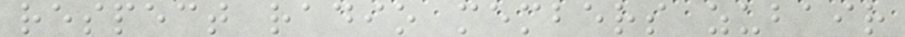respect radio members zubair
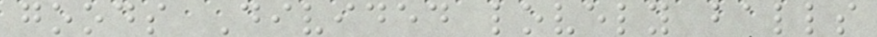goods Divided lovely balls
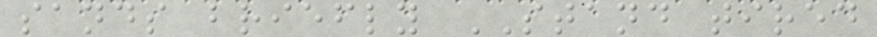sands briefly STAND tired
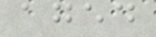aged
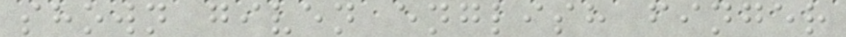shown given english finger
